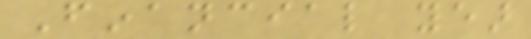Financial year
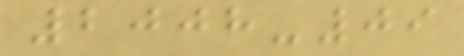2008-09
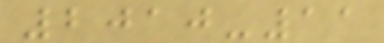2010-11
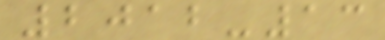2012-13
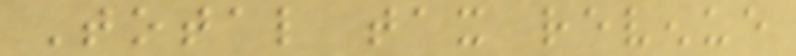Total tax revenue
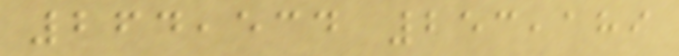264,534 253,189
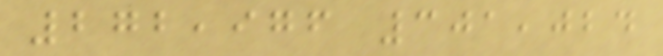272,976 301,024
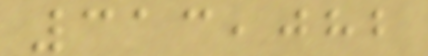313,082
